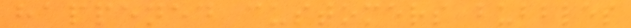happened customers bubbles
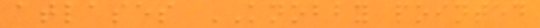atlases KNOBBY pointed
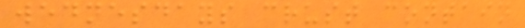wednesdays crust contain
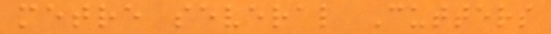metre several Cutters
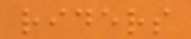riders
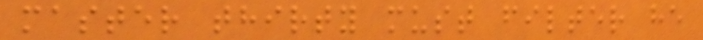master thirty must filter he
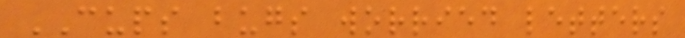CUPS bugs worried letters
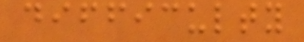difficulty
